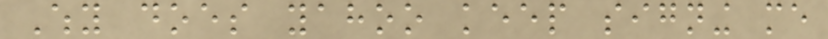Why does yahoo keep signing me
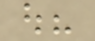out?
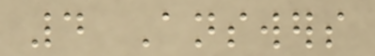4 Answers
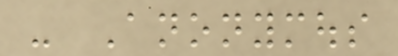- Anonymous
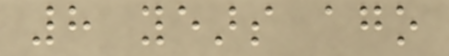8 years ago
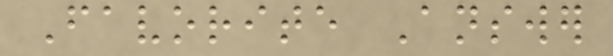Favorite Answer
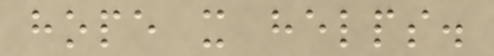hope it helps.
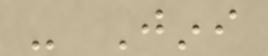- Jini
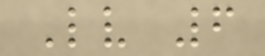Lv 6
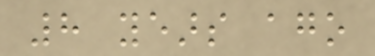8 years ago
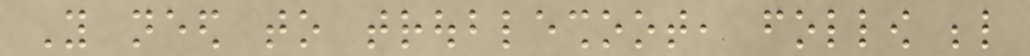You need to troubleshoot, follow below
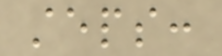steps:
